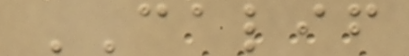CALIF
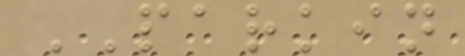PARKIN
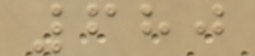680
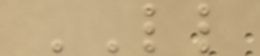LL
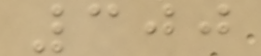300
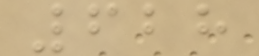628
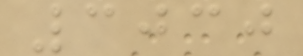3030
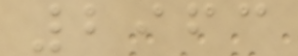2963
